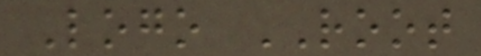Logo ROOT
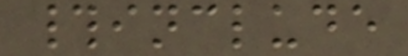#include
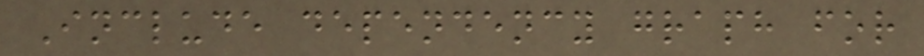Include dependency graph for
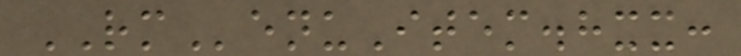RMenuItem.hxx:
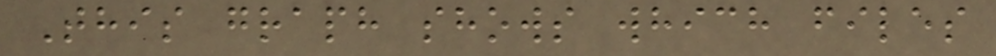This graph shows which files
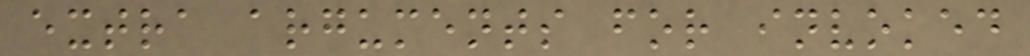extra arguments for invoked
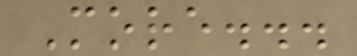More...
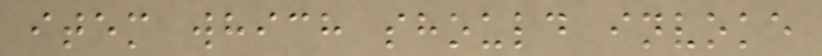item which should invoke
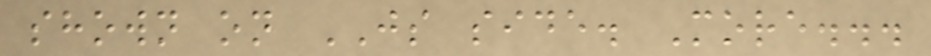shown on JS side. More...
